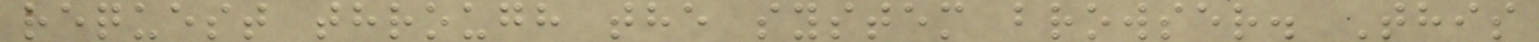request through the system browser. This
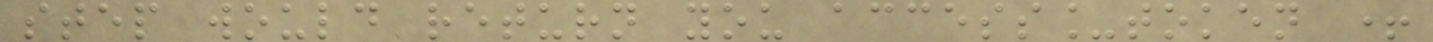step would return you access_token +
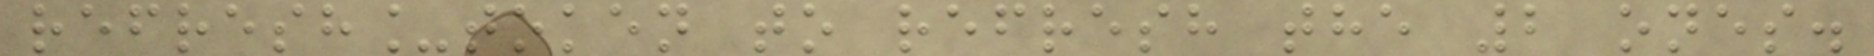refresh_token to refresh the 2 ones.
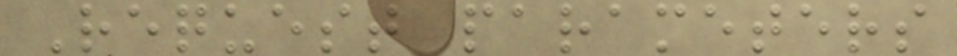Request parameters
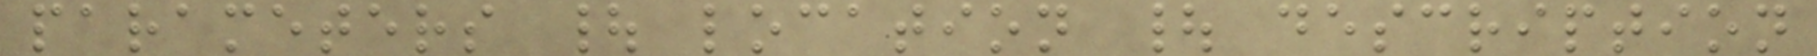parameters | location | description
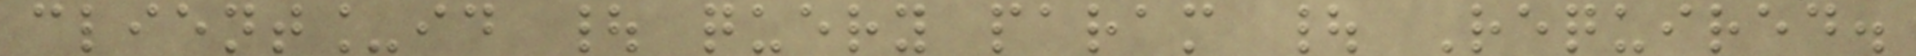client_id | query param | Required.
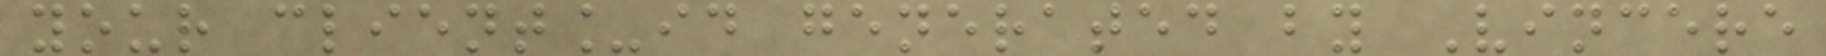your client_id generated by Vincere
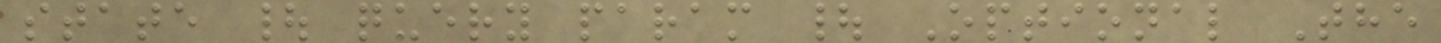state | query param | Optional The
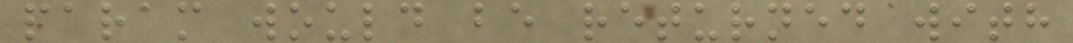param would be returned with
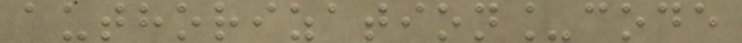authorization_code
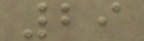29
